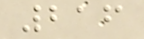216
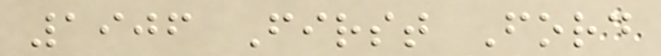1906 First Ford
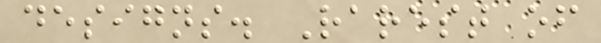designs. Rarest of
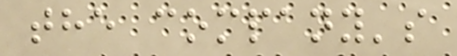the company's
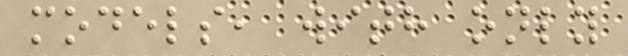models, with only
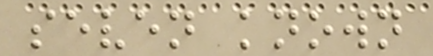seven known
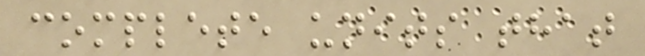complete units that
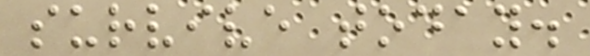survive today.
